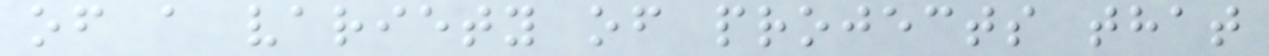of a variety of projects that
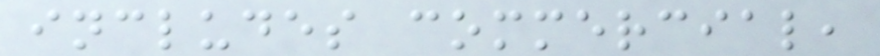includes commercial,
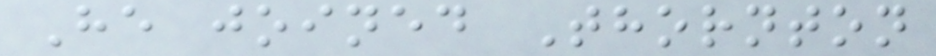He joined Thornton
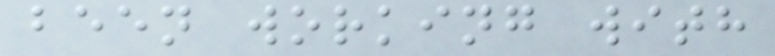been working with
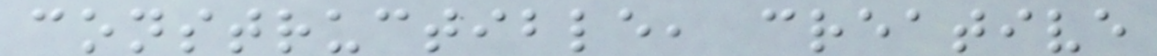constructible, creative
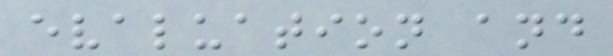evaluation and
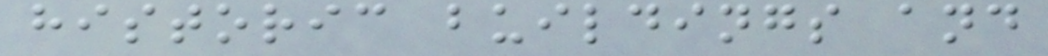historic buildings and
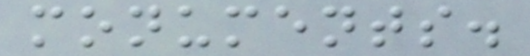monuments.
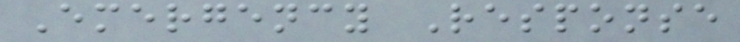Emergency Response
